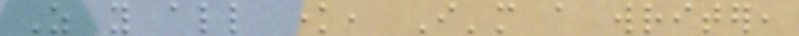As you all know, I'm a writer,
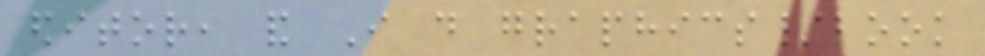editor, and I do graphics/book
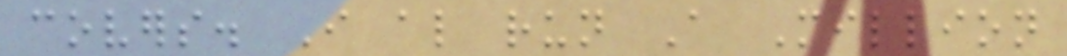covers. I also run A Million
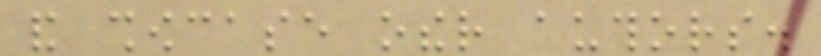and showcase other authors.
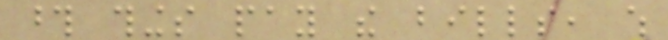those things pay the bills, which
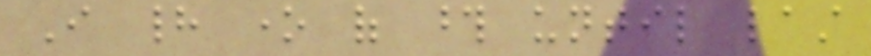I had one of those until last
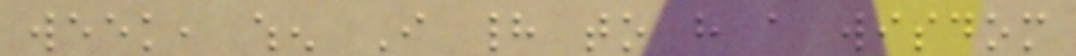week, when I had to have a wisdom
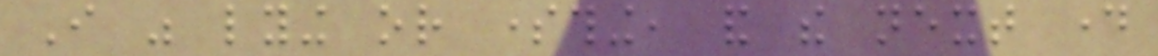I was lying or something, and the next day
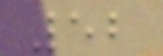52
